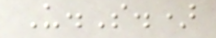U.S.)
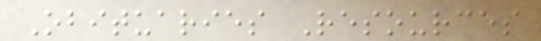Obituaries Resources
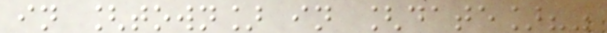in [town] in [date]?"
